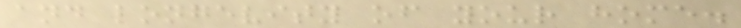and longevity of your home.
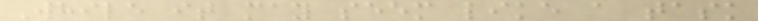While it may seem like a task
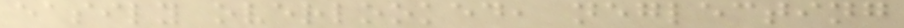easily overlooked, neglecting
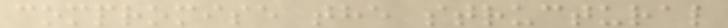compromise the structural
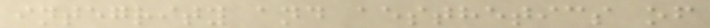integrity and aesthetics of
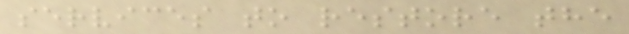services to restore the
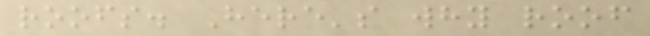roofs. Here's why roof
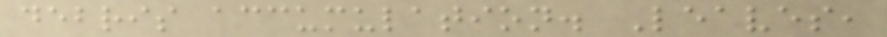debris accumulation. Leaves,
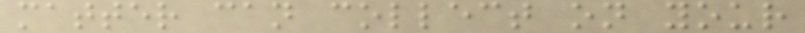matter can collect on your
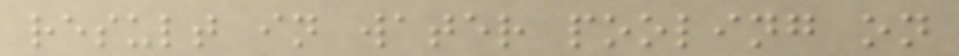result in water pooling on
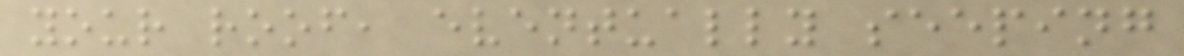your roof, eventually seeping
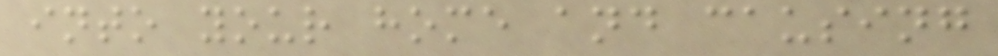into your home and causing
